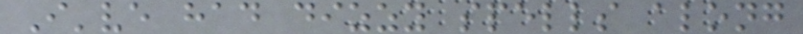I've had dizzy spells along
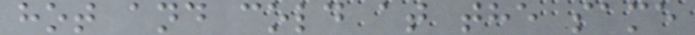hot and cold at the same
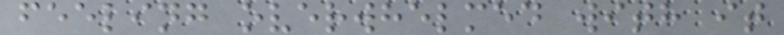feeling overwhelmed with it
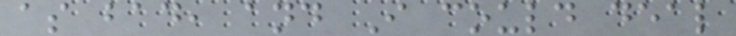as bad, and I could deal
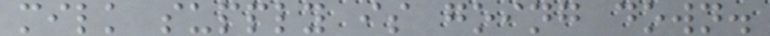milk supply is going down.
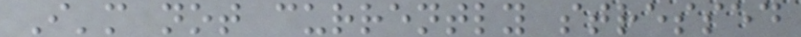I'm not currently stressed
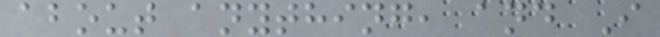about anything, and I
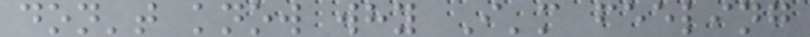don't know why I'm feeling
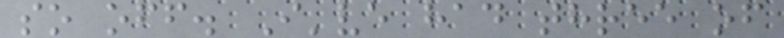so off. I've had three of
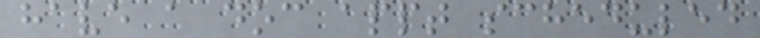have a doc appt scheduled
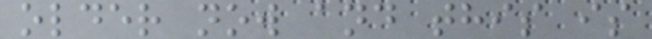older now and this is
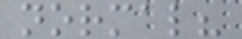normal?
